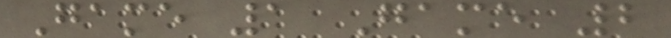Game 1 Game 2
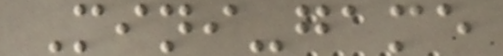Mini-game
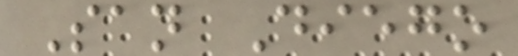San Diego
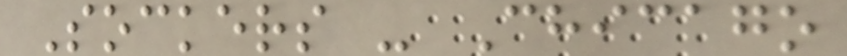Sockers - Chicago
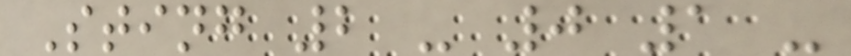Sting 2 - 0 1 -
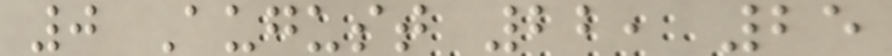0 August 22, 25
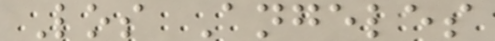Los Angeles
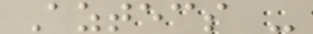Aztecs -
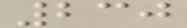230
